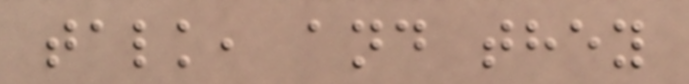talk, and they
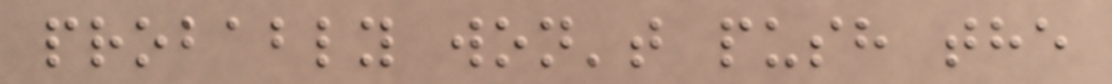probably won't push the
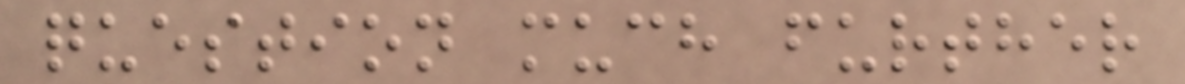question much further
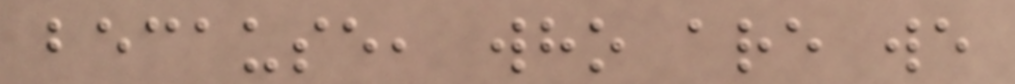because, who are we
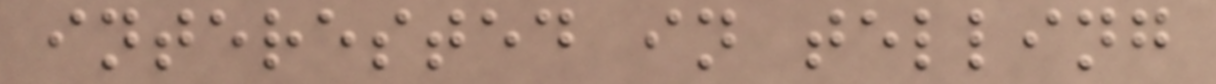interested in telling
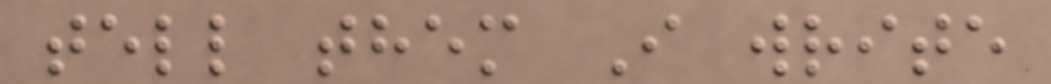tell them I write
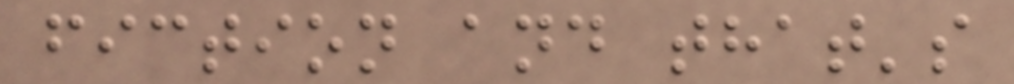fiction and that's
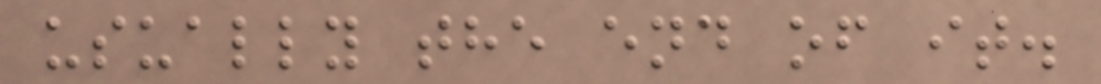usually the end of it.
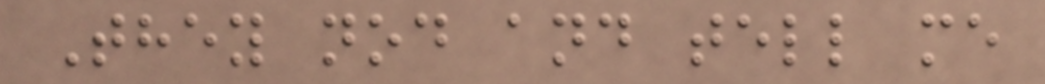They nod and tell me
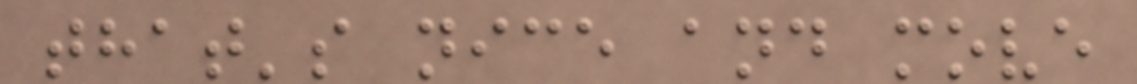that's nice and move
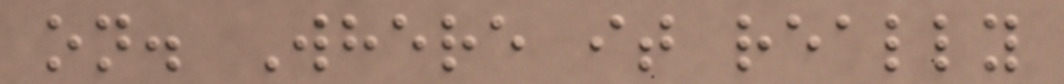on. Where it really
